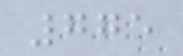775
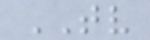TV
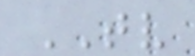TV
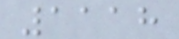1118
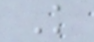K
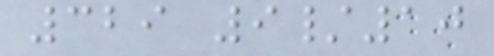329 9/10
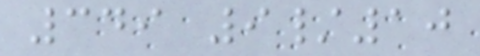349 9/10
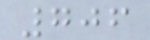706
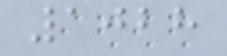1028
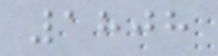1808
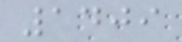1409
